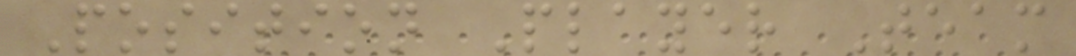Position Player Team
